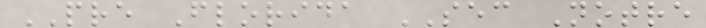PRE Florida SEC Notre
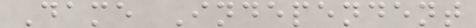Dame Independent
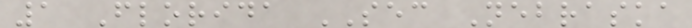1 Florida SEC Nebraska
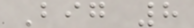Big 8
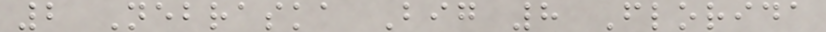2 Nebraska Big 8 Florida
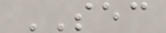SEC
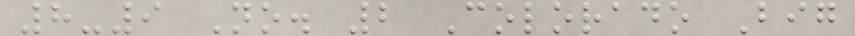8-9 No. 2 Colorado Big
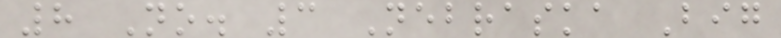8 No. 3 Nebraska Big
